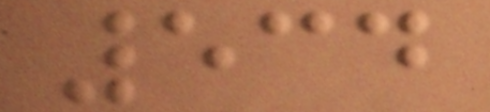534
